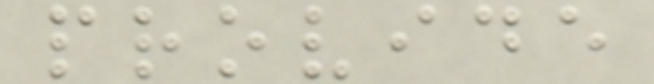provide
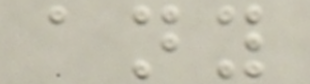any
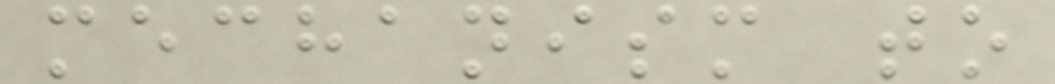mechanism to
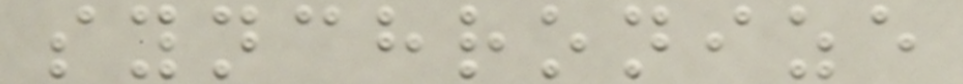synchronize
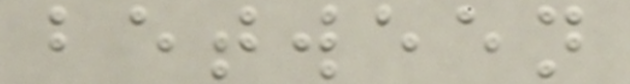between
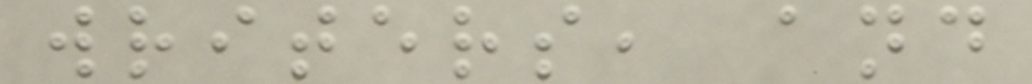writers, and
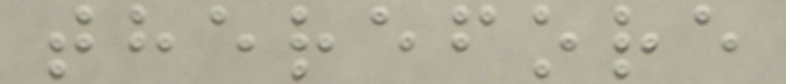therefore
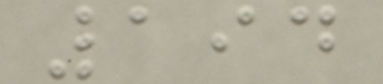194
